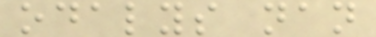odalys nan
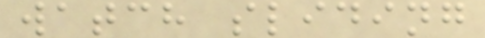watch sliding
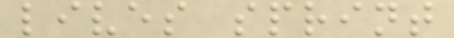lives sprint
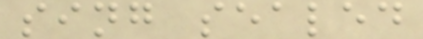sing sealed
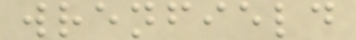wrenfield
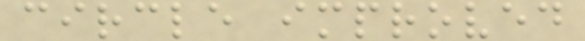circle improved
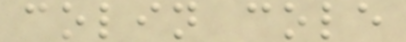colin cole
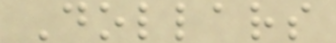Dollars
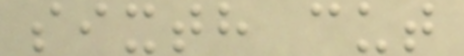sixth cut
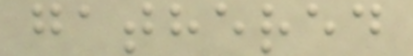gathered
